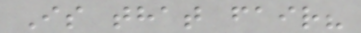Is that fair?
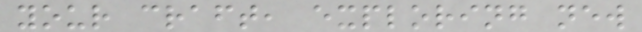your craft, exploring new
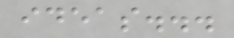ideas...
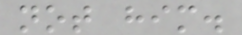not him.
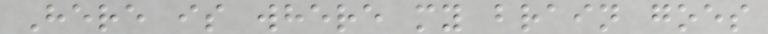Here is where my brain goes
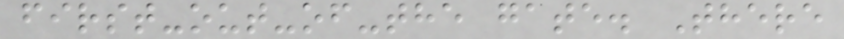first-out-of-the gate. There
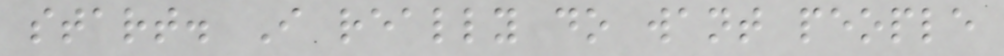start. I really do want people
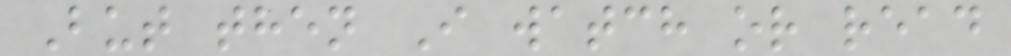But then I watch or read
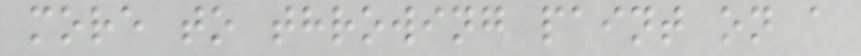more to throwing paint on a
